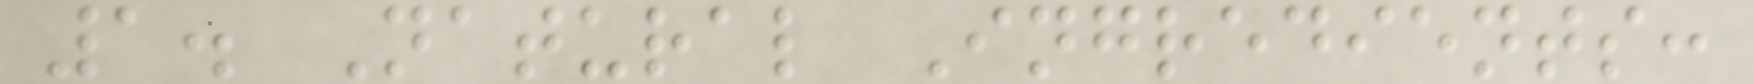1. Natural Ingredients:
